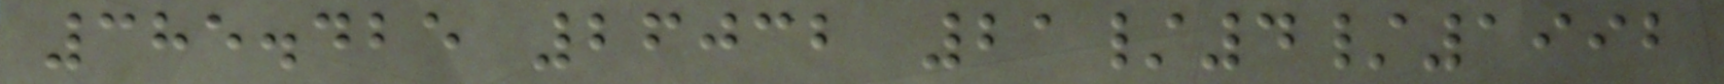385.425 26032 21/4/1992
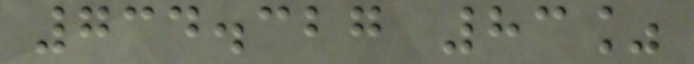734.327 83%
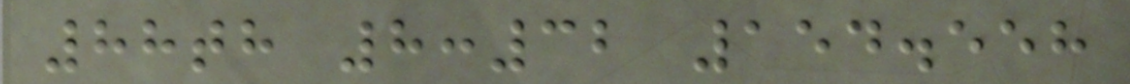88th 8:32 154.558
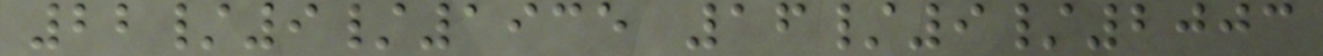22/9/1935 16/9/2003
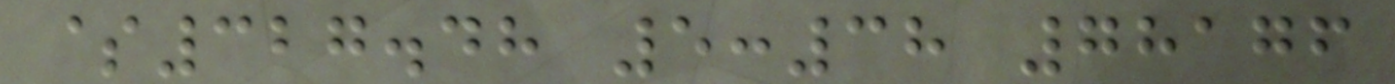$327.48 5:38 78176
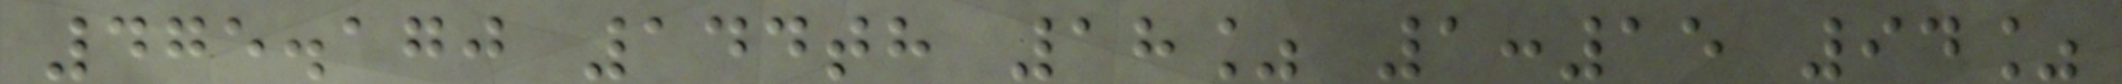475.170 144th 18% 1:15 94%
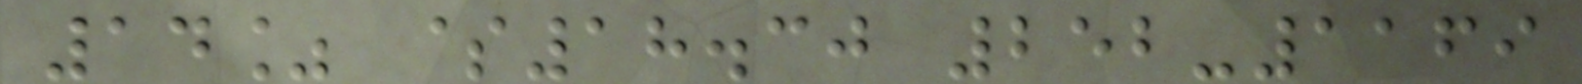14% $18.30 252-1169
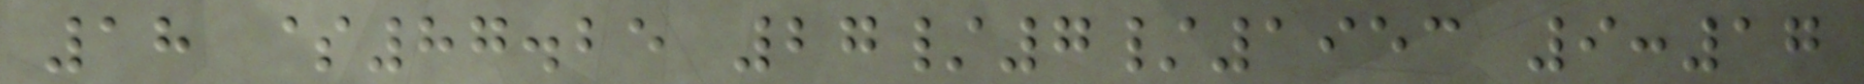18 $87.25 27/7/1953 9:17
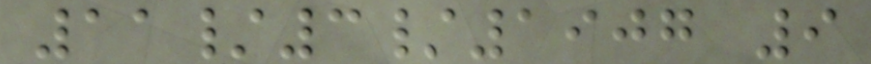11/3/1907 9
